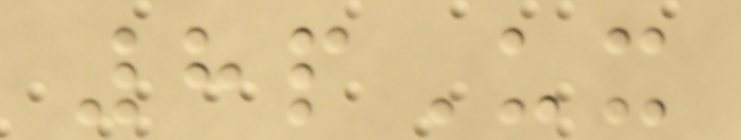8pUx
